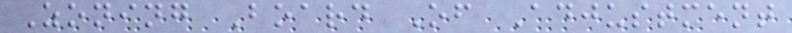Zoning Board Of Adjustment
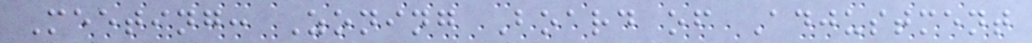Meeting: Zoning Board of Adjustment
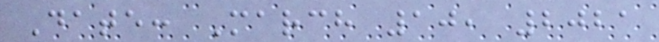Date: March 10, 2021
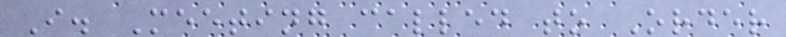I. Meeting called to Order
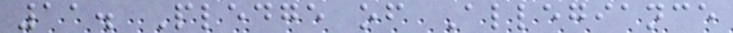11. Pledge of Allegiance
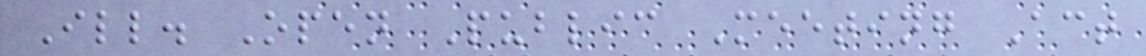Ill. Open Public Meeting Act
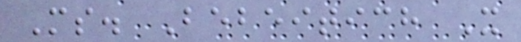Ms. Bebeitich X
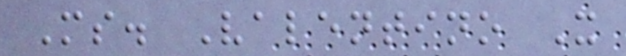Ms. Valentino X
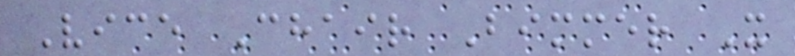Vice Chair Bimmer X
